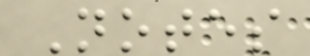Notes
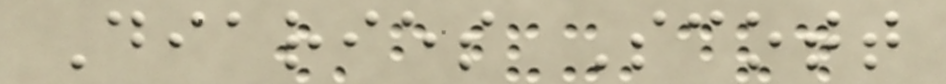Diaries Scott
